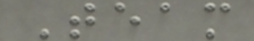Team
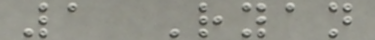1 Ryan
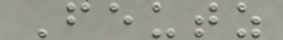Feutz
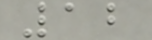12
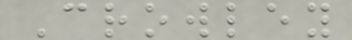Crowley
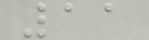11
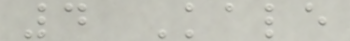4 Kale
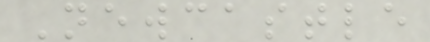Newcastle
